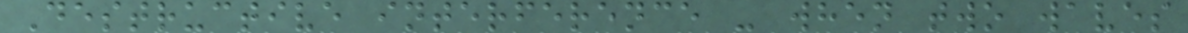Destructive interference - when two waves
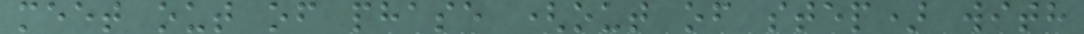meet out of phase (out of step) with
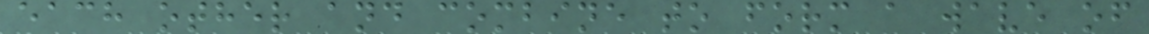each other and combine to form a wave of
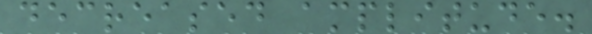decreased amplitude.
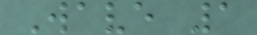Wave 1
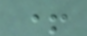+
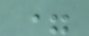=
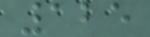125
